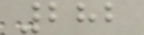282
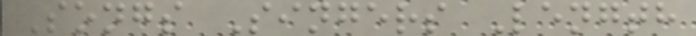Songs Singers Length
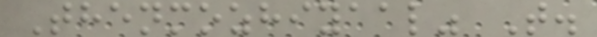Thenmozhiyaal" T.
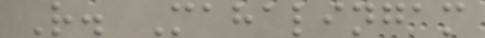R. Mahalingam
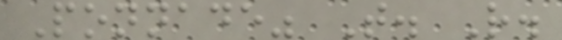Ponnade" T. R.
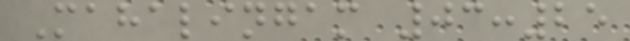Mahalingam 03:25
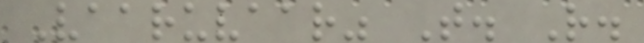Vaaruvaar" T. R.
